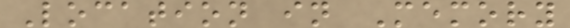Location in Memory
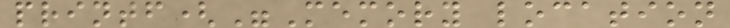printf("Memory location
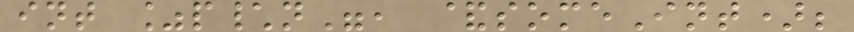int %p\n", &someInt);
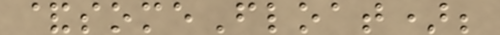&someFloat);
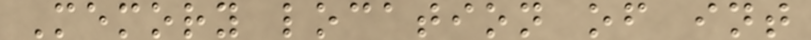Memory location of int
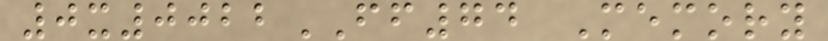0x0022FF74 Memory
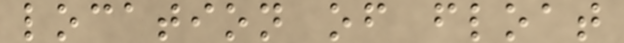location of float
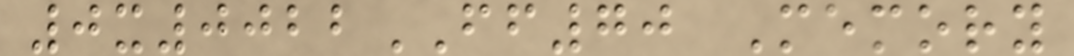0x0022FF70 Memory
